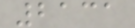2131
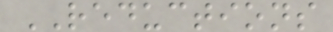REDUCTIONS
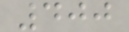400
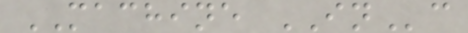MACHINE INc
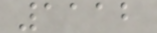1112
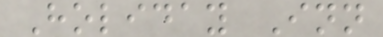Holiday Inn
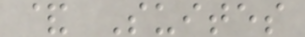& Suites
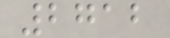2712
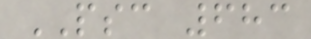PSC 683
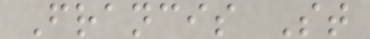Francis St
